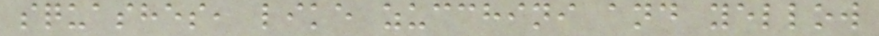squashes, like zucchini and yellow
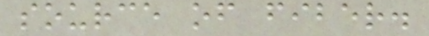source of fiber.
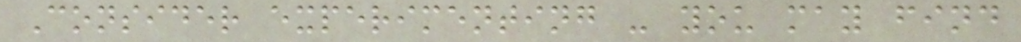Consider experimenting - you may find
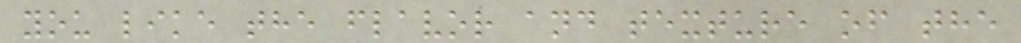you like the flavor and texture of the
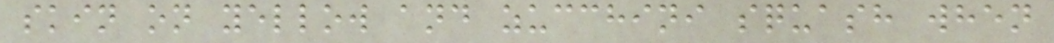skin on yellow and zucchini squash when
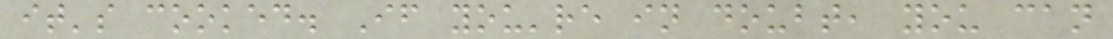it's cooked. If you're in doubt, you can
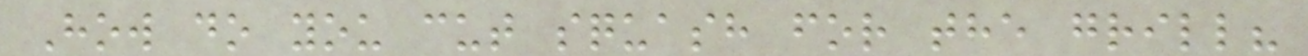How do you cut squash for the grill?
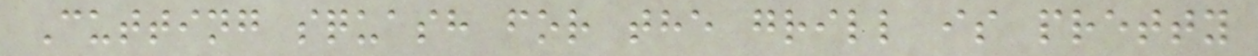Cutting squash for the grill is pretty
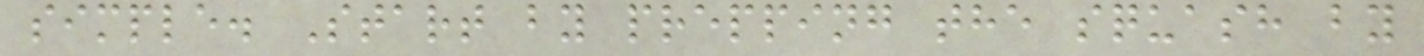simple. Start by prepping the squash by
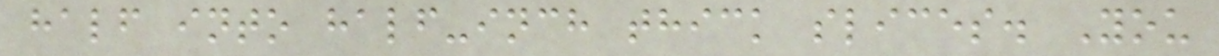half into half-inch thick slices. You
